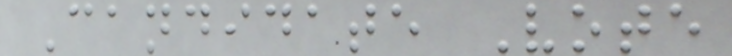Candidate Vote
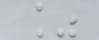%
